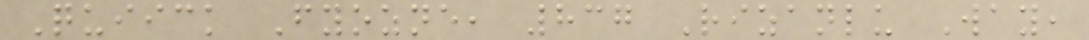Quiick Fyozne, 837 Rizanlu Way,
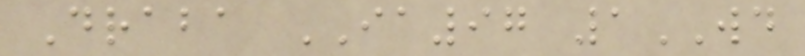Draba IA97 1WD
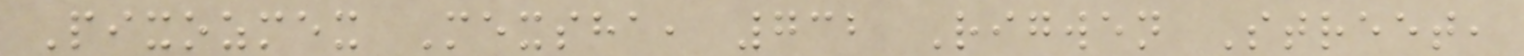Pixozmex Mexsha, 732 Rigwen Street,
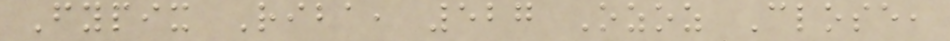Fypix Riba, 527 Ozoz Close,
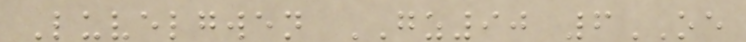Luvelgwen GZ90 6OE
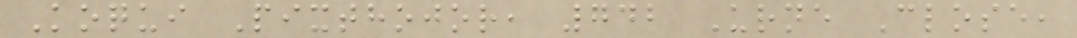Koqui Pixthojor, 742 Urne Close,
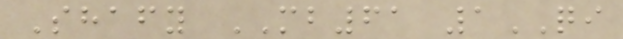Shafy MB61 1QI
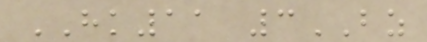HK11 3BZ
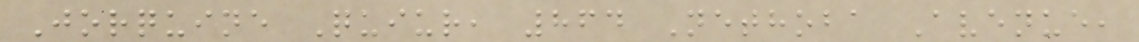Jorquine Quiur, 864 Nethoba Avenue,
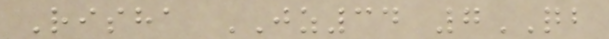Risha JZ34 7QB
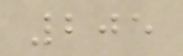205
